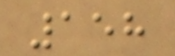158
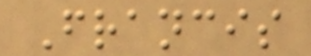Francis
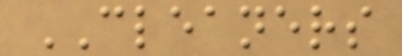CLEANERS
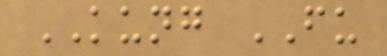KUNG FU
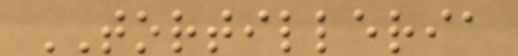TORTILLERIA
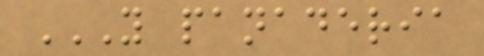Y PANADERIA
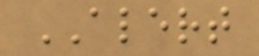ALERT
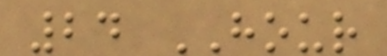24 HOUR
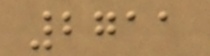2711
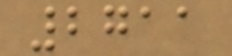2711
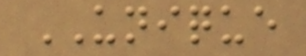UNIQUE
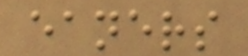eaners
